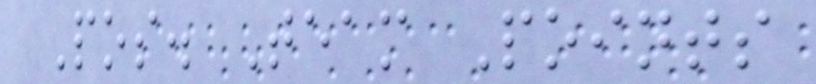Pos. Team Points
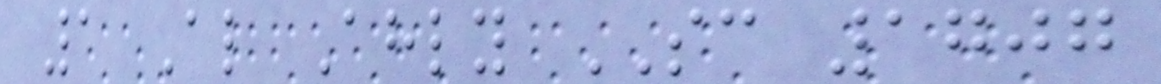1 Al Ahly SC 1707
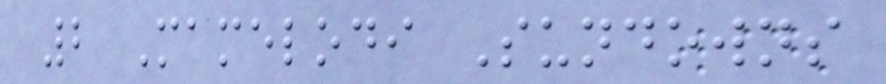2 Mamelodi Sundowns
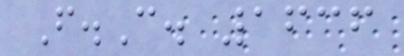F.C. 1636
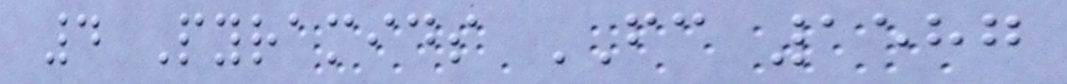4 Pyramids FC 1587
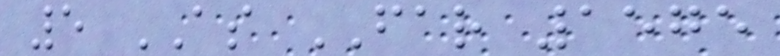5 AS FAR 1575
